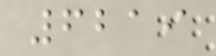6219
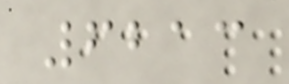6213
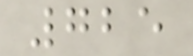725
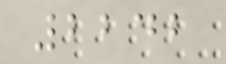2242
